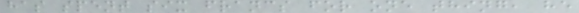has spent six francs for one thing, he
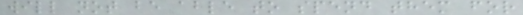will not be able to spend them for
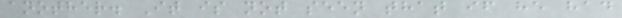another. It is not seen that if he had
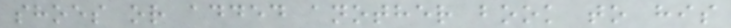shoes or added another book to his
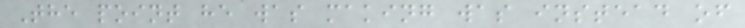The point he was making was instead of
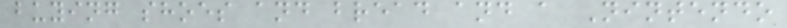buying shoes and bread and a Nintendo
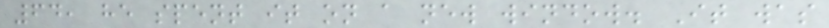64, he spent it on a new window. It was
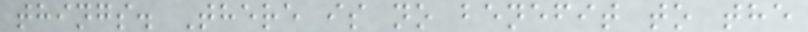things. There is no benefit to the
